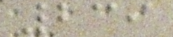239
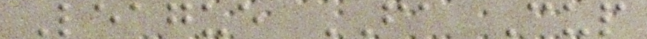League FA Cup
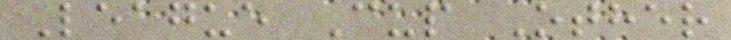League Cup Other
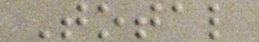Total
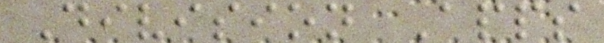Division Apps
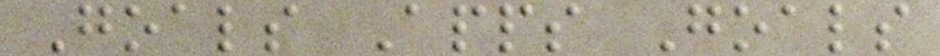Goals Apps Goals
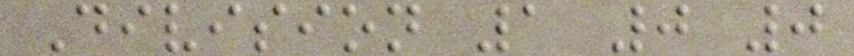Division 1 0 0
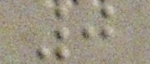0
